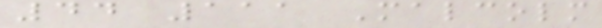44 111 Malcolm
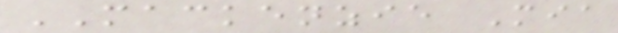MACKENZIE Mia
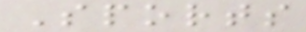Sports
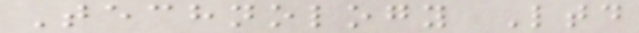Technology Ltd
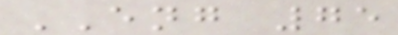ENG 75
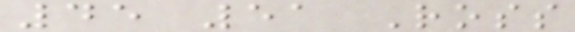45 51 Ross
